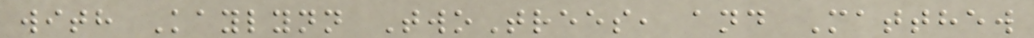with Kaylynn TwoTrees, and Matthew
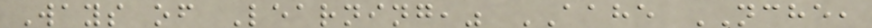Ways of Learning," AAHE NCHE,
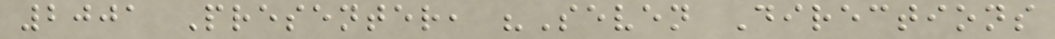2001 Presenter, "Seven Directions
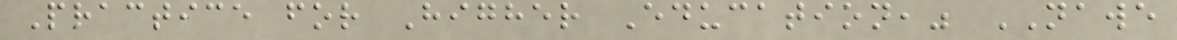Practice for Higher Education," NAWE
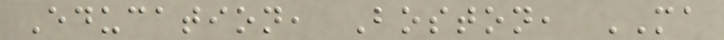Education, Boston, MA
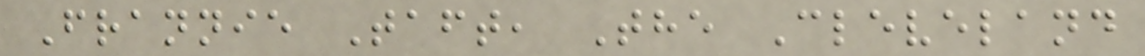Frannie Taft, The Cleveland
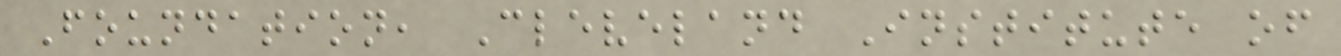Foundation, Cleveland Institute of
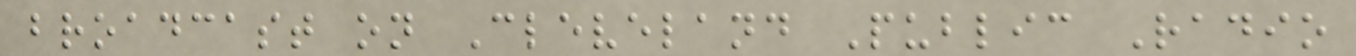broadcast on Cleveland Public Radio
